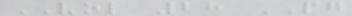VOL 28 PG
